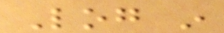Log in
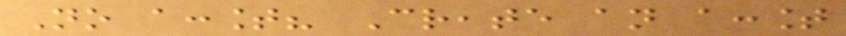No account? Create an account
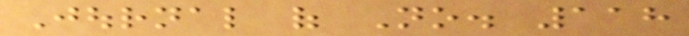Journal of No. 118
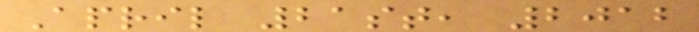April 21st, 2012
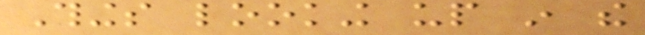Things looking up in the
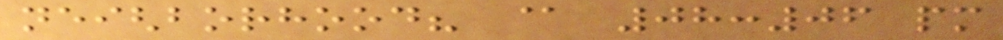neighborhood? @ 08:06 pm
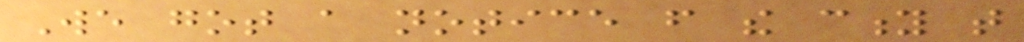We got a notice from the city that
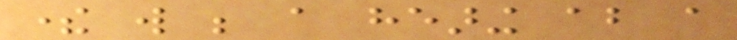there will be a hearing about a
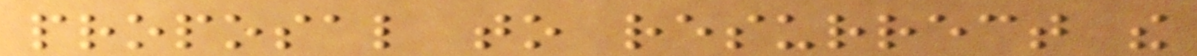proposal to resurrect the
